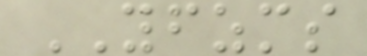YFZMS
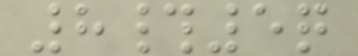8#5q
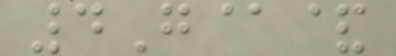4G@&
